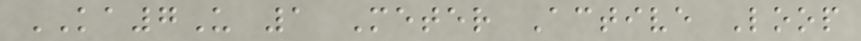KA7U 1 Meter Active Loop
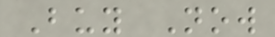Buy Now
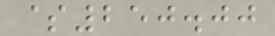$250.00
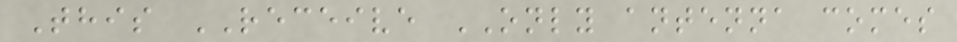This RECEIVE ONLY antenna comes
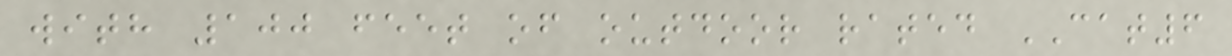with 100 feet of outdoor rated CAT6
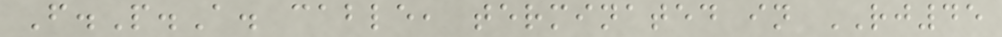F.P.A. cable, terminated in RJ45
